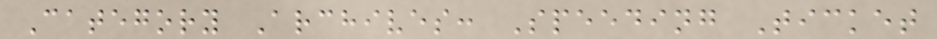Category Archives: Speeding Ticket
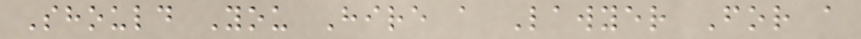Should You Hire a Lawyer For a
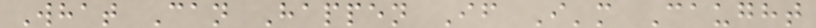What Can Happen If I'm Caught
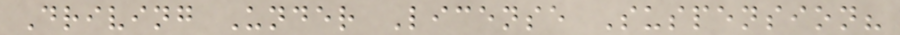Driving Under License Suspension?
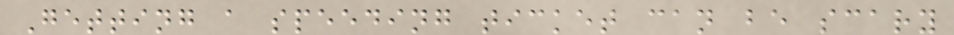Getting a speeding ticket can be scary
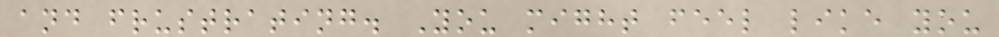and frustrating. You might feel like you
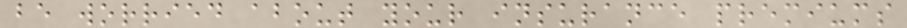be worried about your insurance premiums
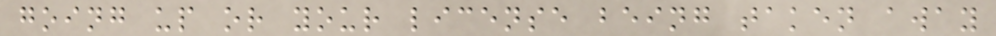going up or your license being taken away
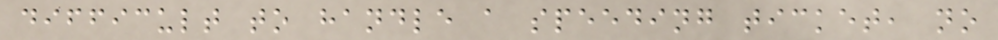difficult to handle a speeding ticket, no
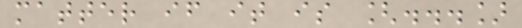matter if it is [...]
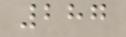287
